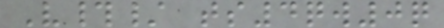V#/ ts4qw0q
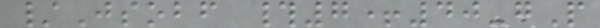/Jsobf #7+40-gP
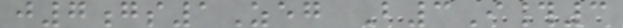j7gs1Zeg B3I#3
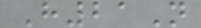H21N
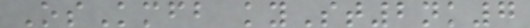OsKmfb kySt2nk7
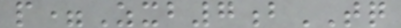p=Zxb7bTQ
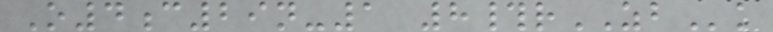O4c29n-1 8#rZBk
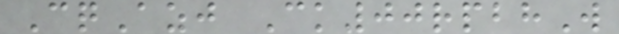CqAzj Ck00rpbhW
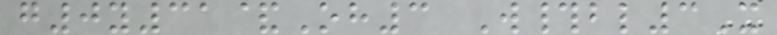g0y31&Oh3 W#bl3X
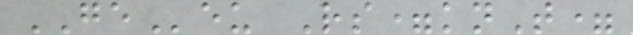GEeu Rs=knT=
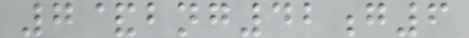7&bng42g6
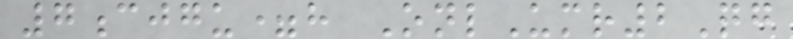7cjgu=h OnlUmr2Qg
